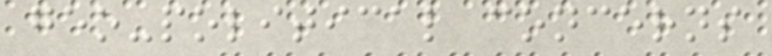geo-political concerns
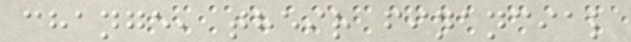change, their financial
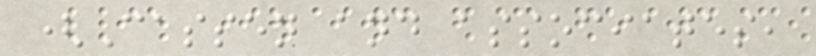(Cassen and associates,
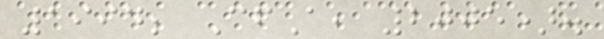1994; CfA, 2005).
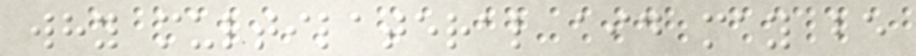why multilateral aid may be
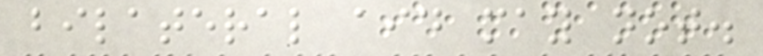bilateral aid may not.
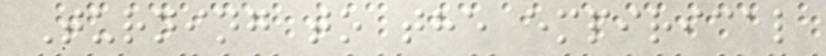Turning to the empirical
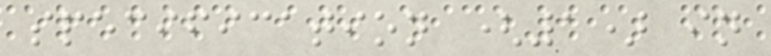specification (1) in
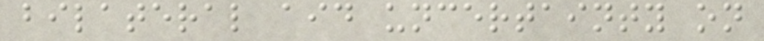bilateral aid uncertainty on
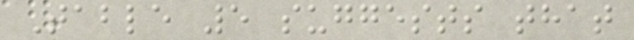Table 5 suggests that
